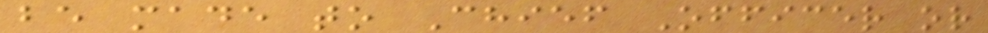be made to Chief Officer or
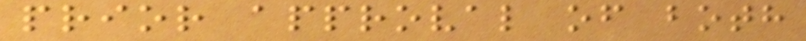prior approval of both
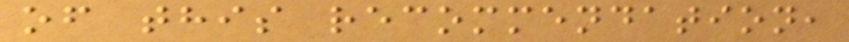of this recommendation,
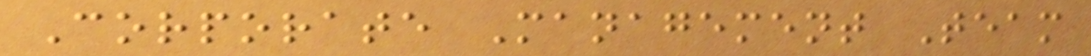Corporate Management Team
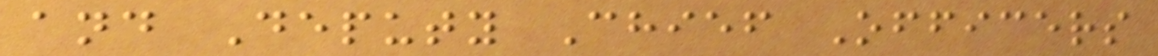and Deputy Chief Officers
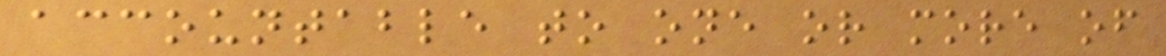accountable to one or more of
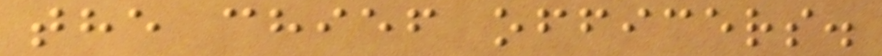the chief officers.
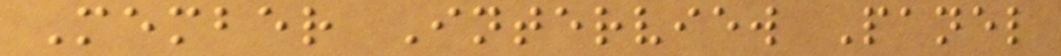Member Interview Panel
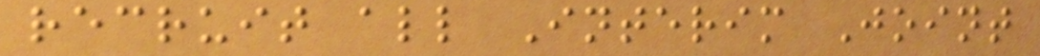recruit all Interim Joint
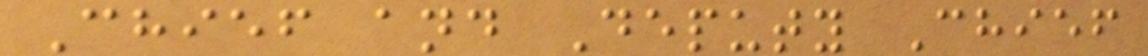Chief and Deputy Chief
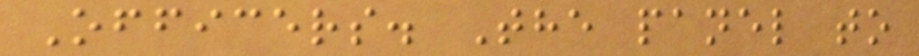Officers. The panel to
